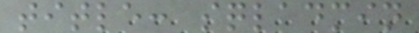title: sqladmin
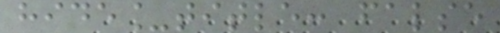hide_title: false
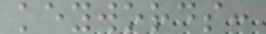keywords:
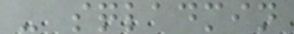- sqladmin
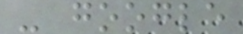- google
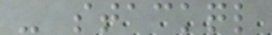- stackql
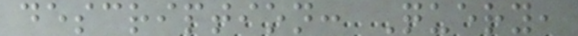description: Query,
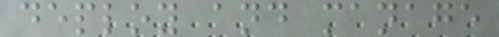deploy and manage
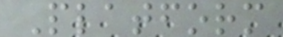Platform
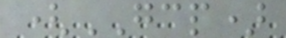(GCP)
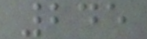245
